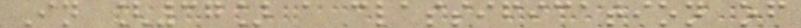In [37] a classification of
